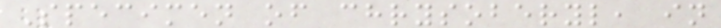Specimen of chrysoberyl, in
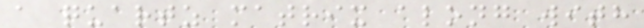a quartz matrix along with
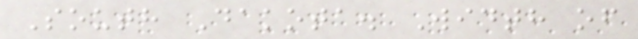South Dakota. Width of
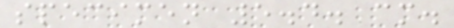specimen 5.4. cm.
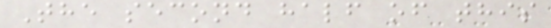The second half of this
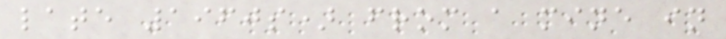late 1960s) from a mine in
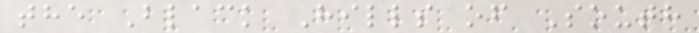the Black Hills of South
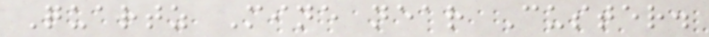Quartz Mine near Custer.
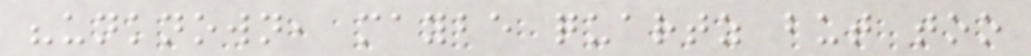"unknown, maybe quartz but too
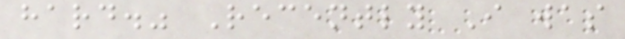hard." Recently I was
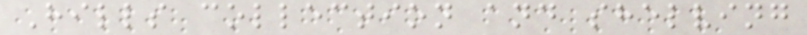Hills collection and shelving
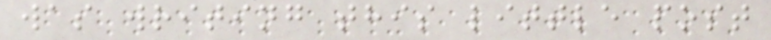was writing this little post
